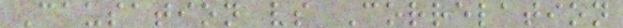Causation vs Correlation
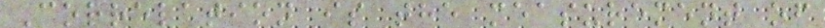Correlation is the measurement of
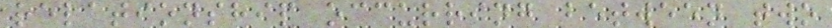relationship occurring between two
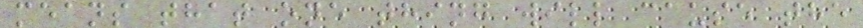means that one thing will cause the
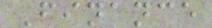Finance
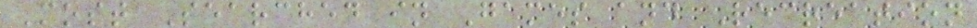Most Searched in Games and Recreation
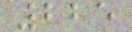225
